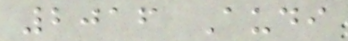2016 Audi
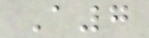A7
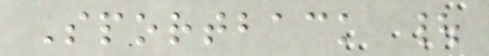Sportback |
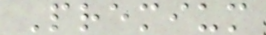Premium
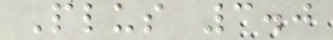Plus 3.0
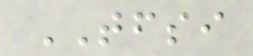TFSI
